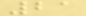21
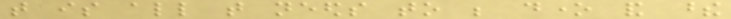that is all that needs to be done and these
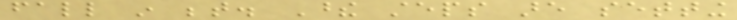fall in between. These steps are setting
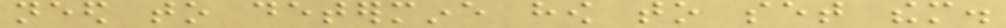need to determine how to set them.
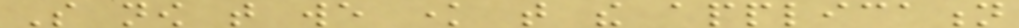So now that we know that the application
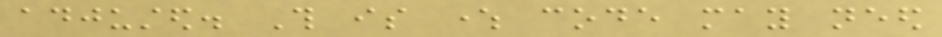adjusted. This is where code may need
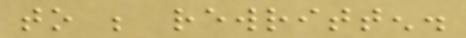to be rewritten.
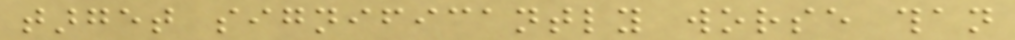target significantly worse than
